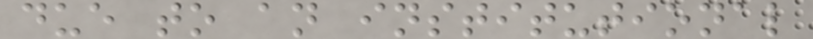due to an institutional
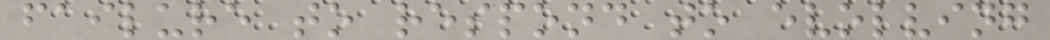failure to respond to evolving
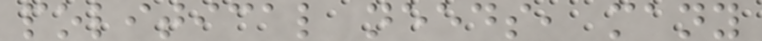political needs, many
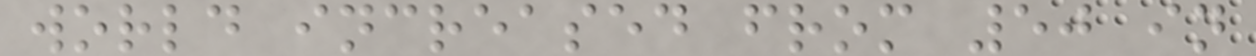world increased from 50 in
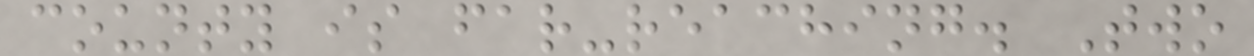county is far-reaching. Two
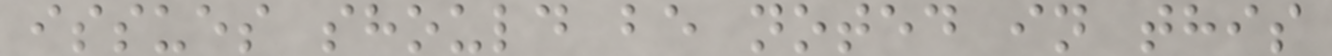issues should be noted in this
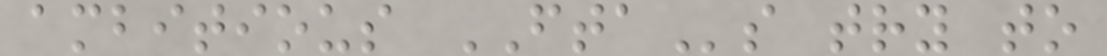ambitious FTAs try to
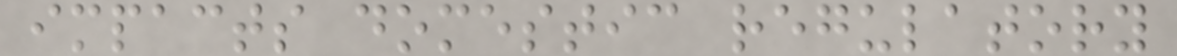impacts domestic regulatory
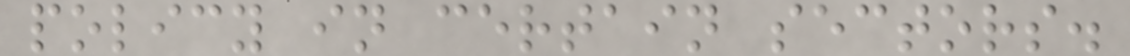policy in certain sectors.
